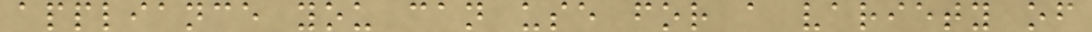appliance you can use for a variety of
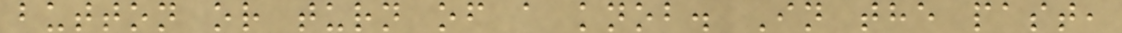button or turn of a knob. In the past,
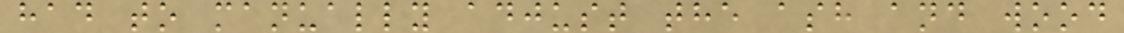had to manually adjust the ash and wood
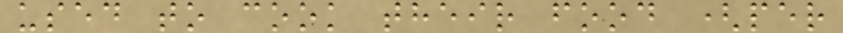used to cook their food (per
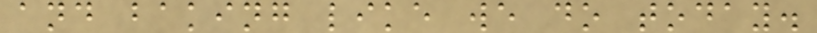and baking like we do today.
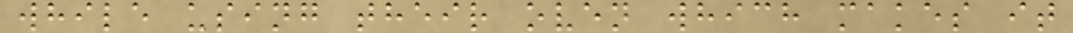while using their oven which makes it
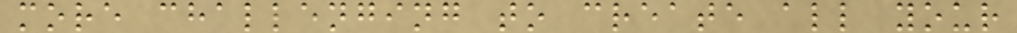more challenging to create all your
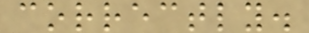correctly.
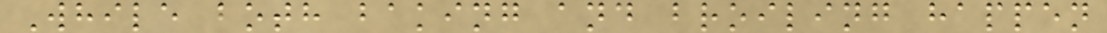While both baking and broiling happen
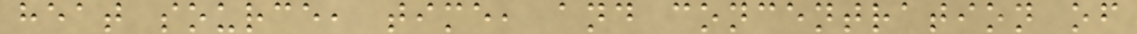heat source, time, and concentration of
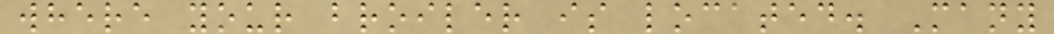where your broiler is located. Many
